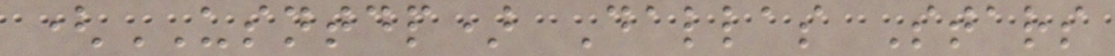(USNTDP) Dallas Stars
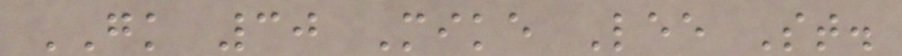GK 30 Mike Lee St.
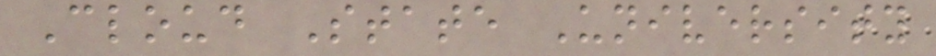Cloud State University
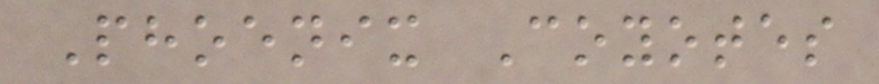Phoenix Coyotes
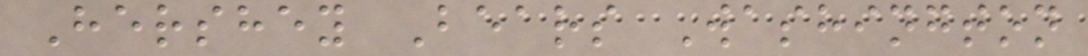Hershey Bears Washington
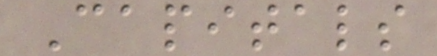Capitals
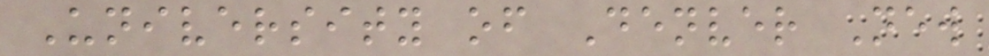University of Denver New
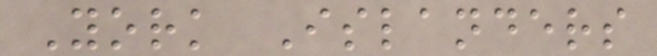York Islanders
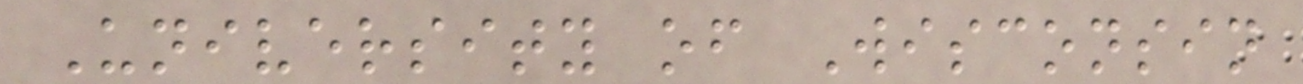University of Wisconsin
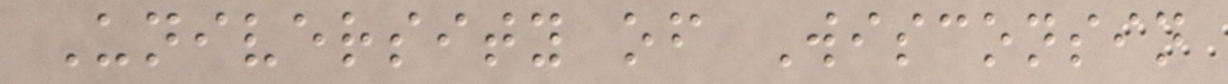University of Wisconsin
